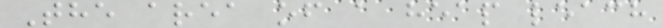The area of a heap leach
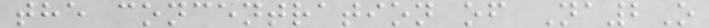the concentration of Na2O
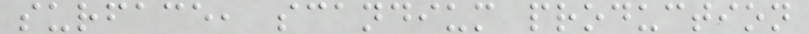surface, scandium production
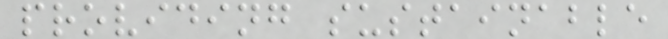providing sustainable
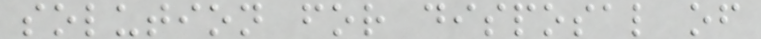solution for disposal of
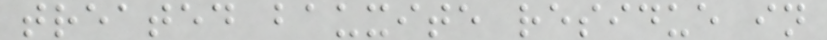treated bauxite residue in
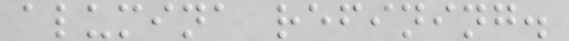alumina refining.
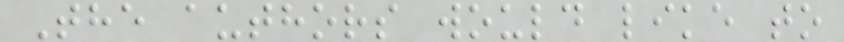The authors would like to
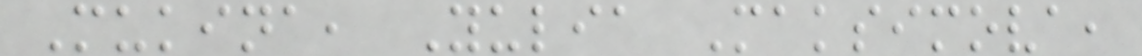Mukina, Yulia Maksimova,
